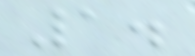1.
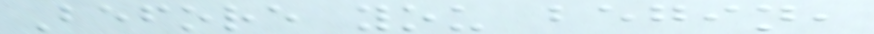Before you begin,
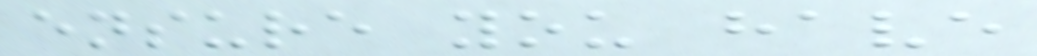ensure you have
